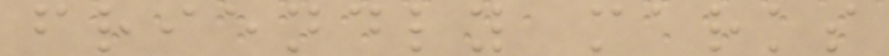friendly marks
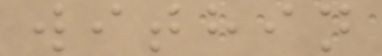within
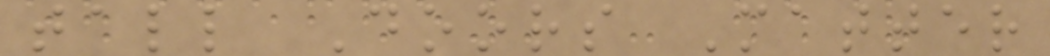tall Doors Matter
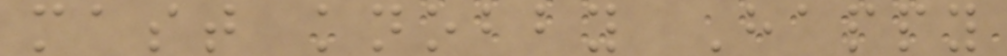mast knobby Happy
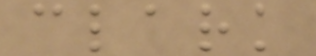clark
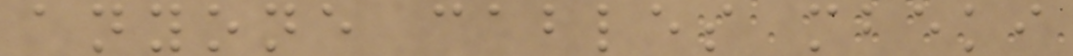anyone cables mbeki
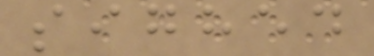sighed
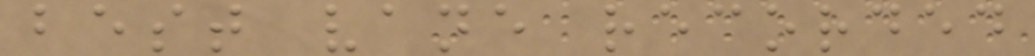best vane recorded
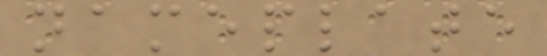nameplate
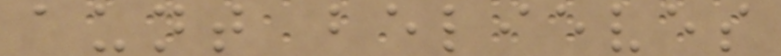aunt believes
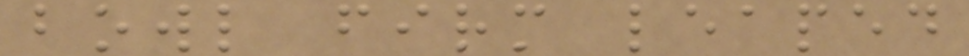bowl firm leaped
